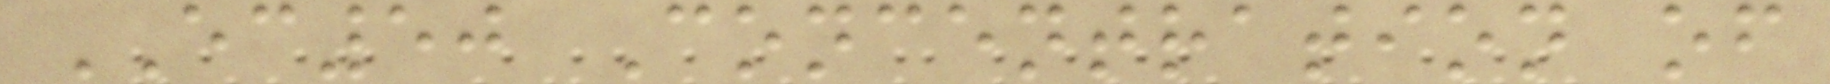EC50 Concentration of
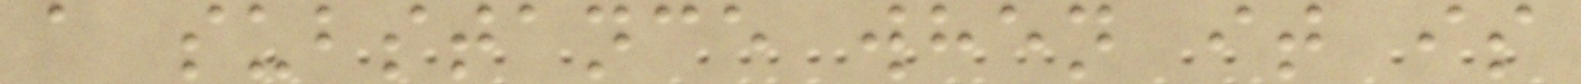a substance when it is
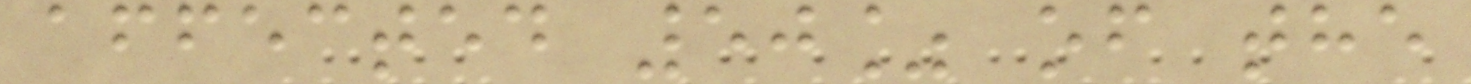affected 50% of the
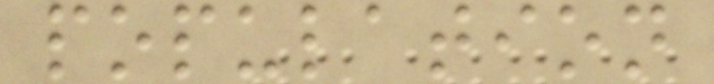population
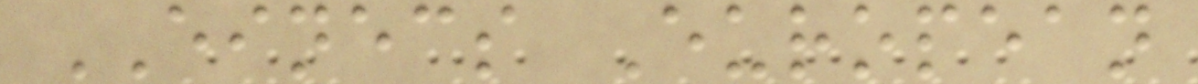EINECS European
